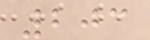203
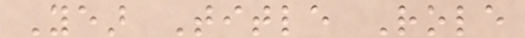Year Title Role
